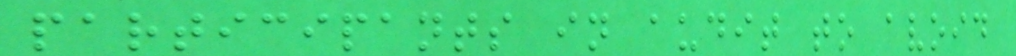participants in audit to avoid
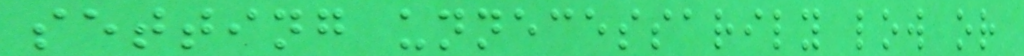setting unnecessarily low or
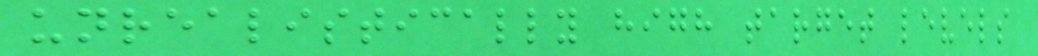unrealistically high target levels
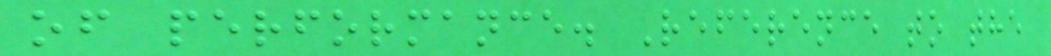of performance. Reference to the
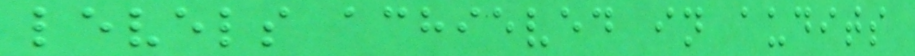levels achieved in audits
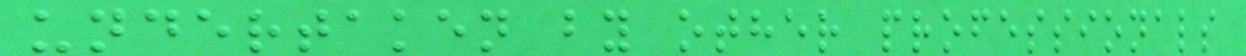undertaken by other professionals
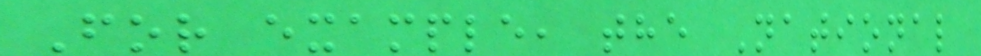For example, the National
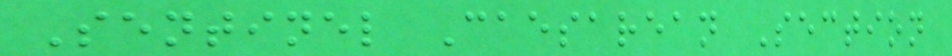Sentinel Caesarean Section
